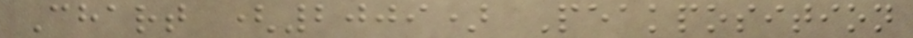Chart (2009) Peakposition
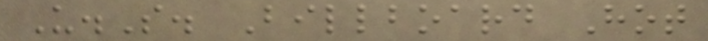U.S. Billboard Hot
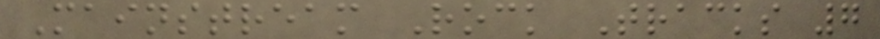Mainstream Rock Tracks 7
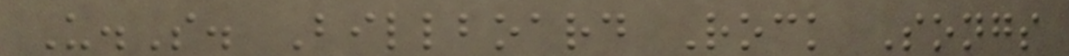U.S. Billboard Rock Songs
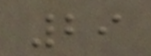29
